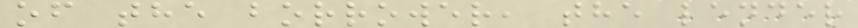of the borrower, the lender
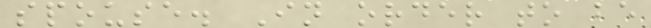spouse. In order to be
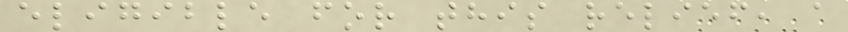eligible for this relief, a
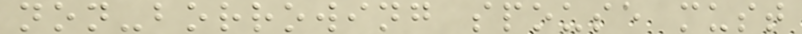non-borrowing spouse must
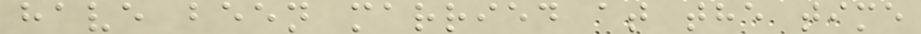have been married at the time
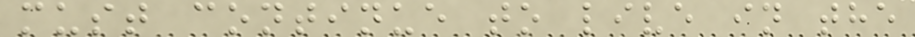must continue to live in the
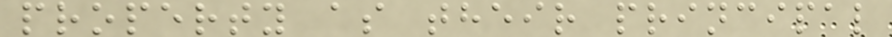property as their principal
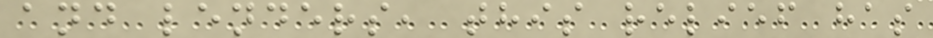and lenders, this relief has
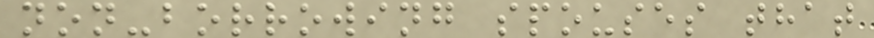non-borrowing spouses that
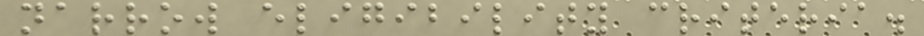narrow eligibility criteria.
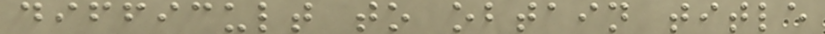difficult to obtain title
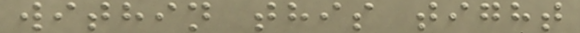within this tight
